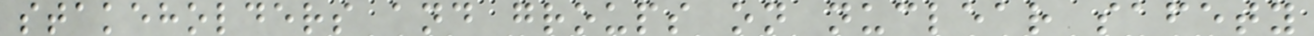stakeholders and groups on nuclear safety
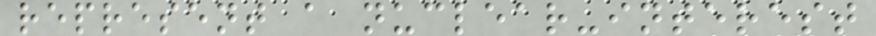represent a nuclear-interest
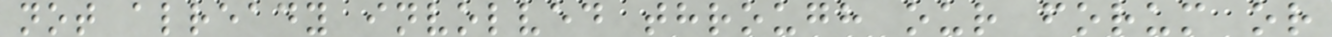not already involved through our forum or
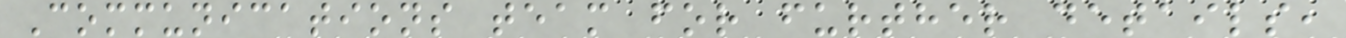Communications team for further details,
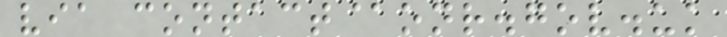via contact@onr.gov.uk
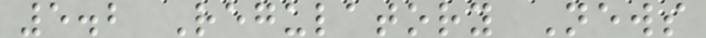5.2 Regulatory News
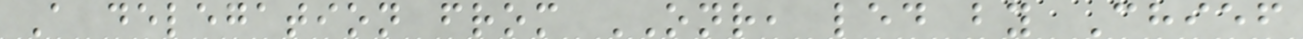A delegation from ONR, led by Chief
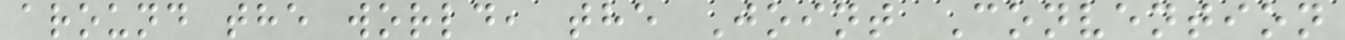around the world, the Joint Convention
